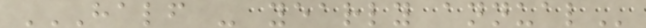HALF - YEARLY ANNUAL
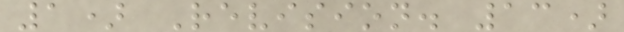1) Revision. 13)
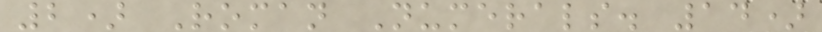2) Roman Numerals. 14)
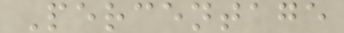Percentage
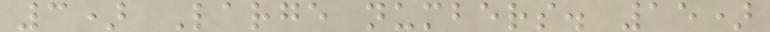3) Large numbers. 15)
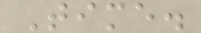Time.
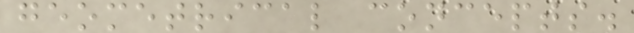geometrical concepts.
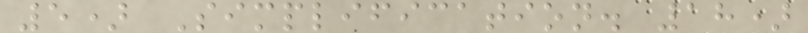5) Simplification. 18)
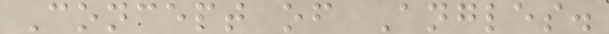Concept of Angles.
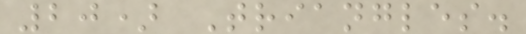20) Triangles.
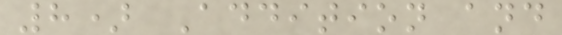8) Addition and
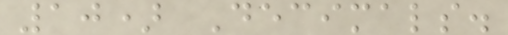10) Decimals.
